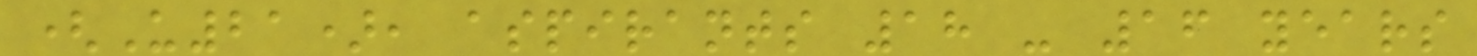(U21), aspirants 18 - 16 years
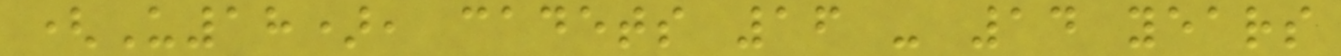(U18), cadets 16 - 14 years
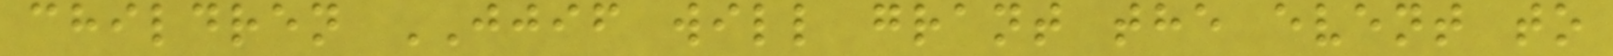children JJIF will grant the event to
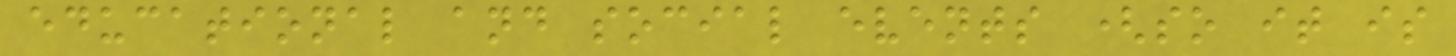educational and social events (so it is
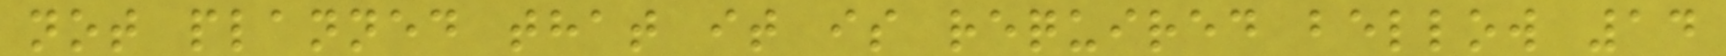not planned that it is required bellow 14
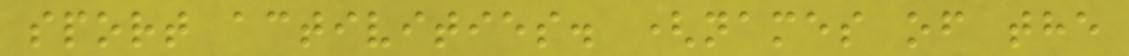sport activities. (names of the
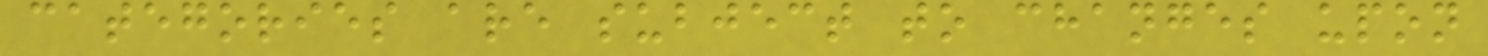categories are subject to changes upon
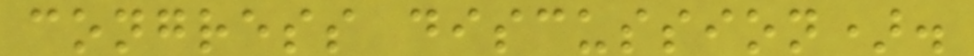congress discussion).
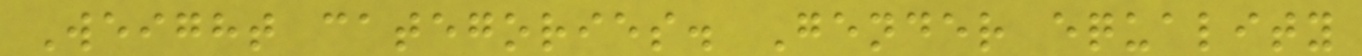Weight categories. Gender equality
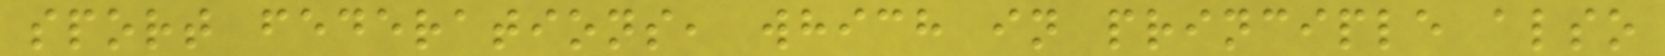sport federations, which in principle also
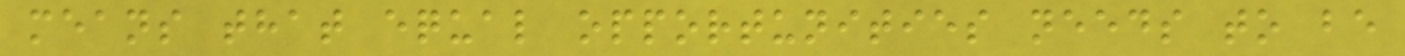means that equal opportunities needs to be
